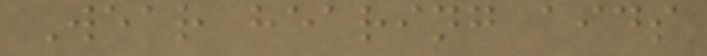Wear hearing aids
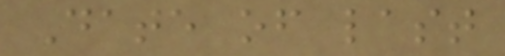Date of last
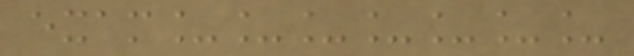exam_______
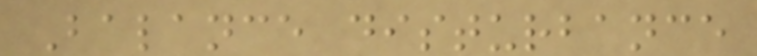Balance disturbance
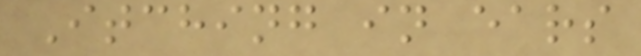Itching in ears
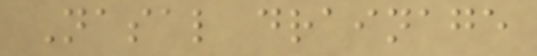Nasal drainage
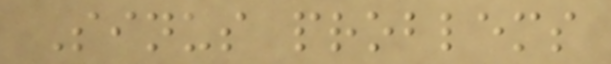Sinus problems
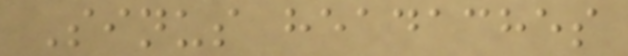Sinus headaches
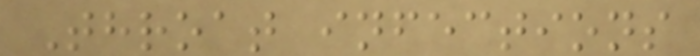Throat infections
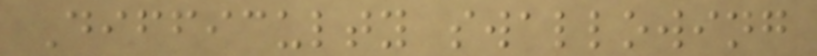Difficulty swallowing
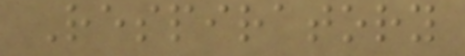Respiratory
